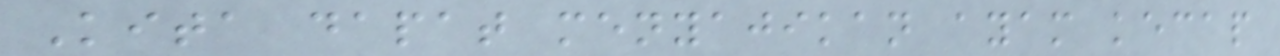Kita dapat menyajikan ayam kecap
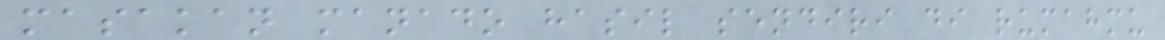masakan manado hasil sendiri di rumahmu
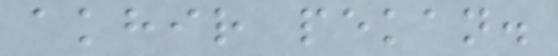akhir pekan.
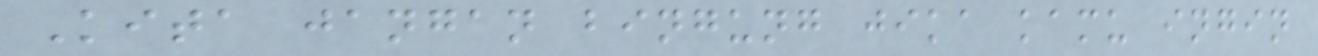Kita jangan bingung jika kamu ingin
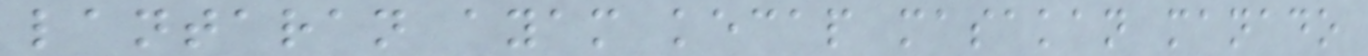lantaran ayam kecap masakan manado
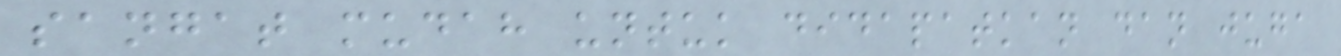sangat mudah untuk didapatkan dan juga
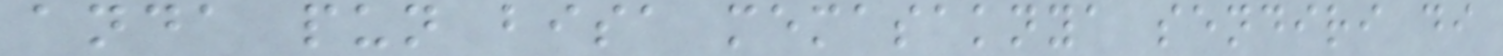anda pun bisa memasaknya sendiri di
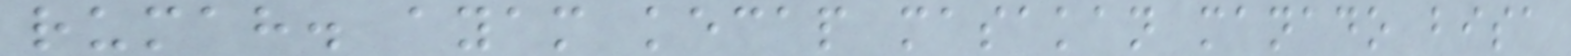rumah. ayam kecap masakan manado bisa
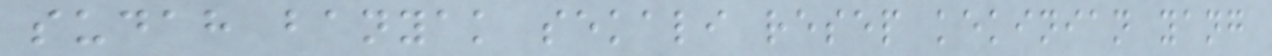sudah banyak sekali resep kekinian yang
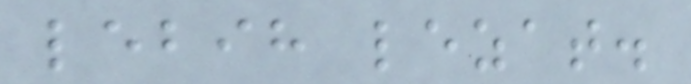lebih lezat.
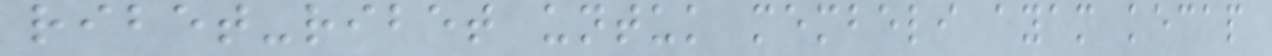ribet-ribet untuk membeli ayam kecap
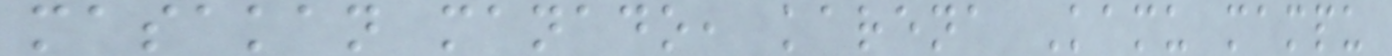masakan manado, karena Kamu mampu
